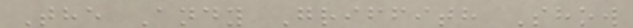The Andy Griffith Show
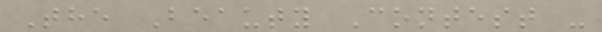The Beauty Contest -
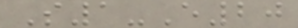S1-E20
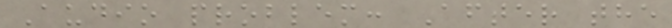Audio problem: After the
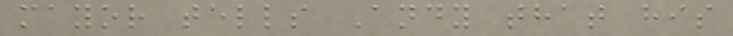mayor tells Andy that his
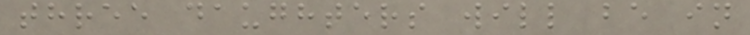three daughters will be in
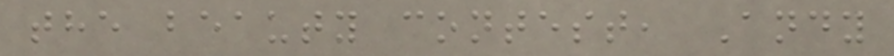the beauty contest, Andy
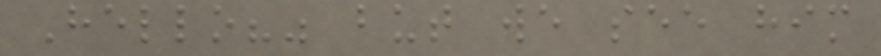Hello?" but we see him
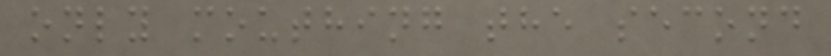only mouthing the second
